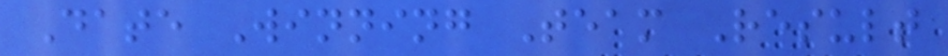Date Winning Team Result
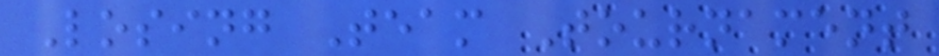Losing Team Tournament
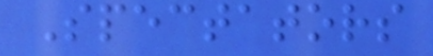Spectators
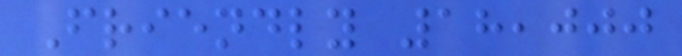Friendly 18,000
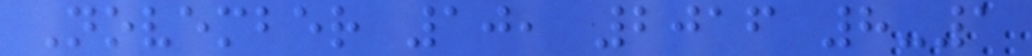November 10, 2016 8-1
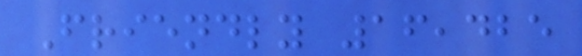Friendly 16,425
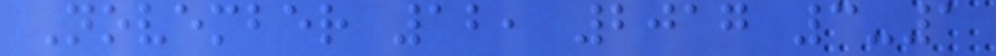November 12, 2017 3-1
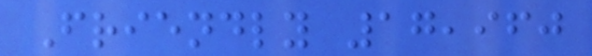Friendly 17,960
